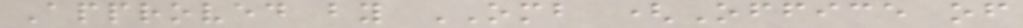Approved by OMB (Office of
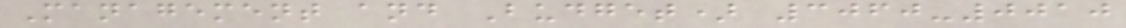Management and Budget) 3060-0010
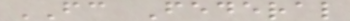FC Federal
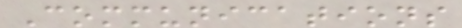Communications
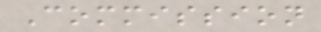Commission
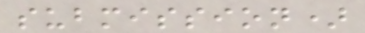submission)
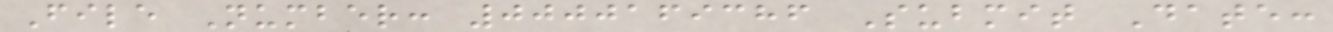File Number: 0000169386 Submit Date:
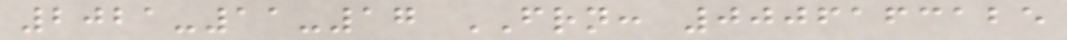2021-11-17 FRN: 0006163125
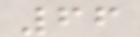66
